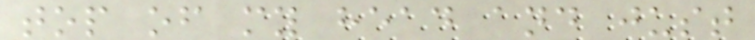top of my head and just
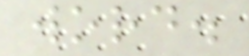word.
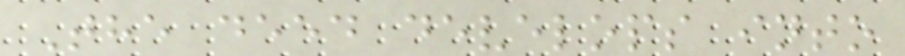The deed develops into
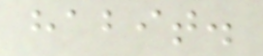habit.
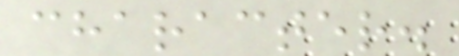character.
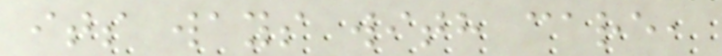its ways with care,
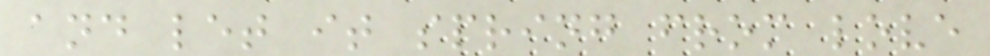and let it spring from love
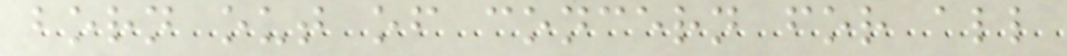born out of concern for all
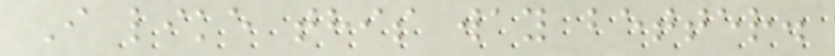I like this way better.
